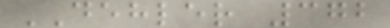DEHLER 372
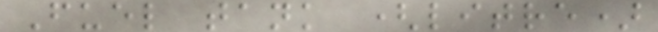Fuel tank (litre)
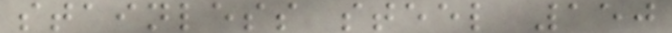stainless steel 150
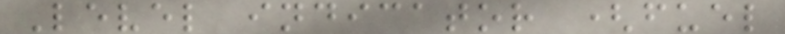Level indicator (fuel
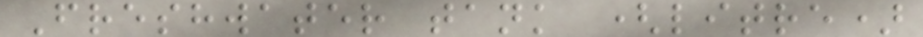Freshwater tank (litre)
